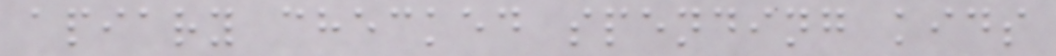apiary checked spending kids
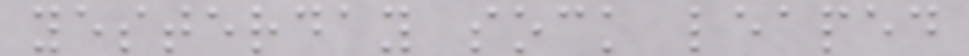yesterday sock leaped
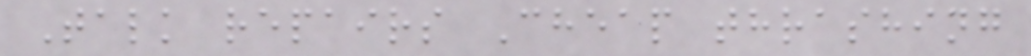Talk repairs Cheap thrashing
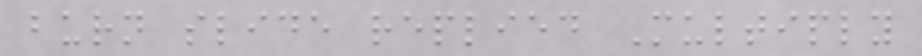burn slide replied Multiply
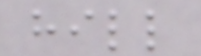hill
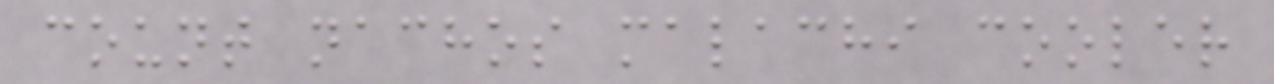count nachos malachi cooler
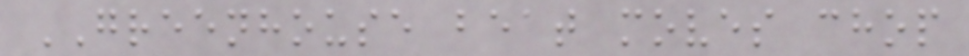GREENHOUSE beat moves chop
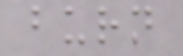burn
